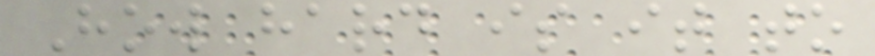How hard is it to
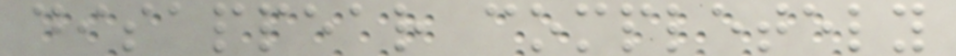disappear completely
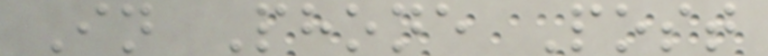In Phone Post
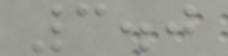3.0
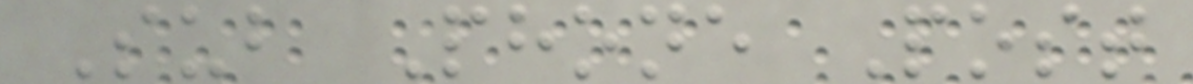Sub Phone Post
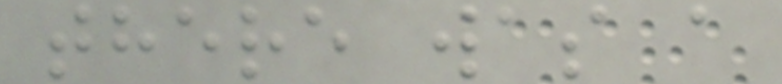there was a
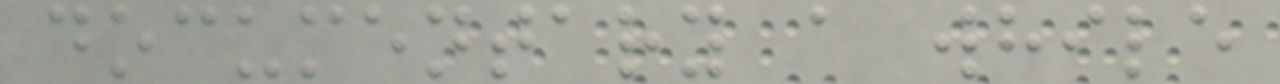documentary a while
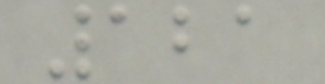121
